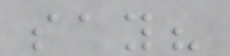say?
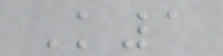K1
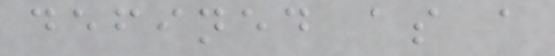defined as a
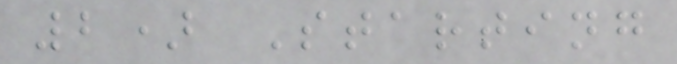2) Starting
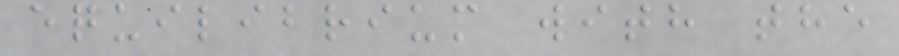equilibrium with the
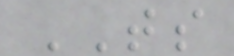TS
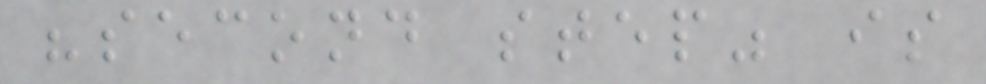"second step" is
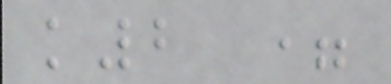k2 =
